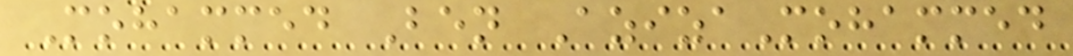Mohammed Ben AzizaMohammed
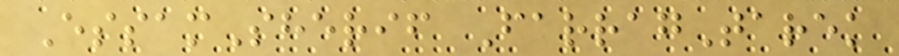EssamSherif FarragTarek
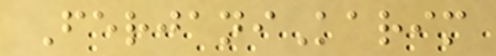FerjaniKarim
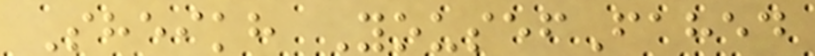Sheikh YousefFahed
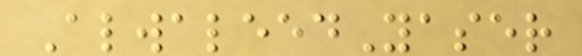AlwaleedYaser
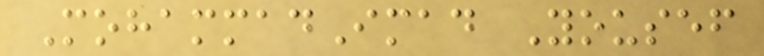MohammadImad Yousef
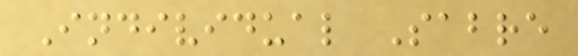Individual Sabre
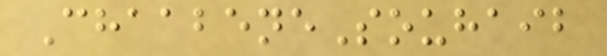ChaabeneSouhaib
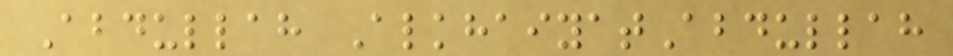Abdullah AlkhaiyatAbdullah
